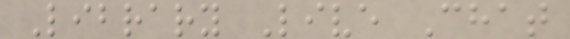Library Live Chat
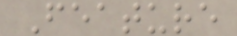Feature
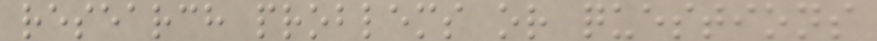research problems or questions
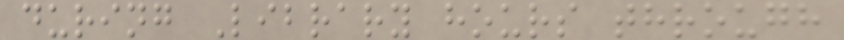during Library hours through
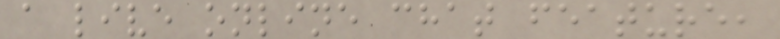a live online chat feature,
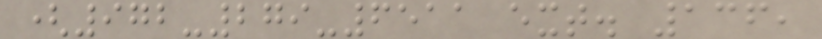(972-279-6511 ext. 136,
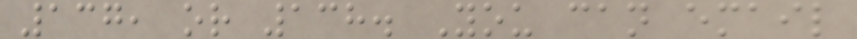137, or 138. You can email
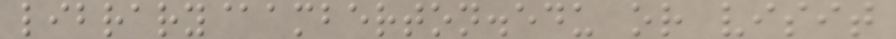library@amberton.edu or visit
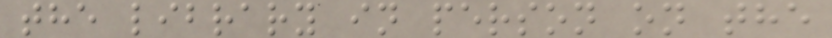the library in person on the
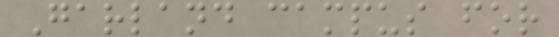Garland campus for
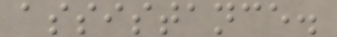assistance.
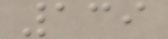139
